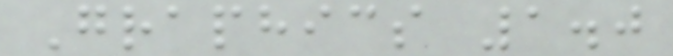Graphics 1.0
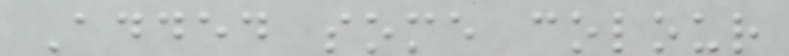Added some colour
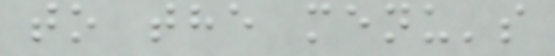to the menu's
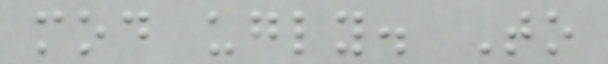mod ugly. To
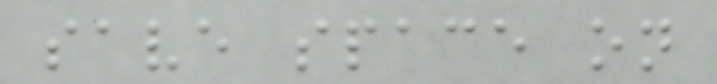save space on
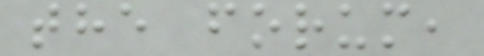the forum,
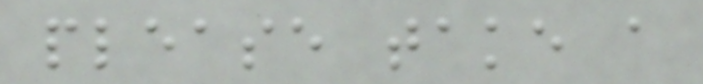please take a
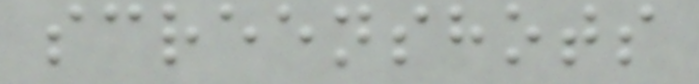screenshots
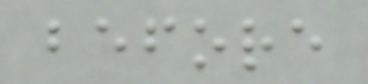before
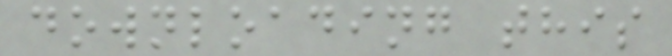downloading this
